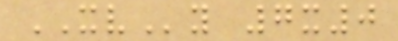XVy 7x0
